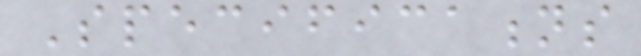Specifications
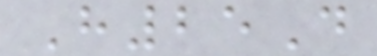H25D
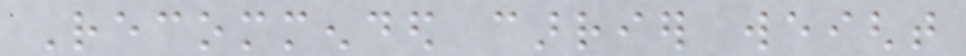Recommended carrier weight
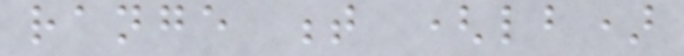range t (lb)
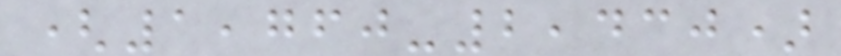(1,760-2,430)
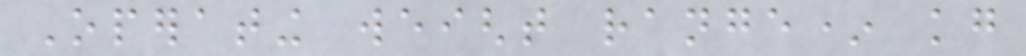Operating weight range* kg
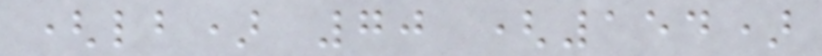(lb) 70 (154)
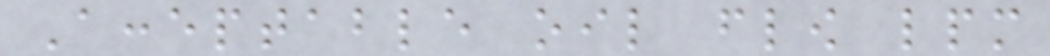Acceptable oil flow lpm
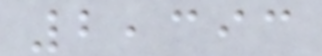2,393
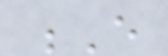E
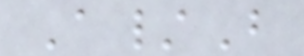A/B
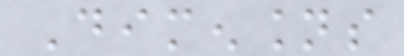Dimensions
